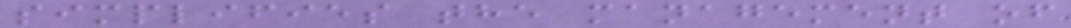simplifies the management of
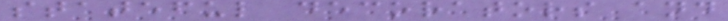stateful decorators and
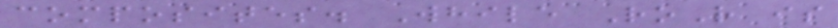composites. While RoR is
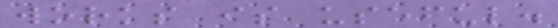works is useful.
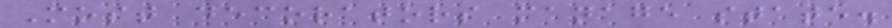Most decorators manage state.
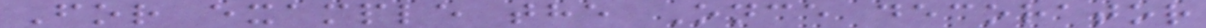For example the Once decorator
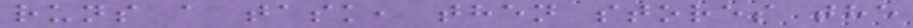runs a task, then stores the
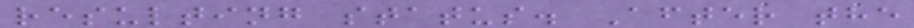resulting status. After the
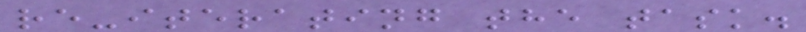re-iterating the task.
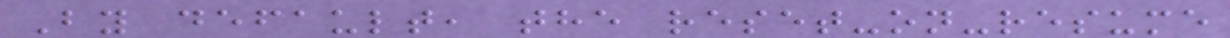By default, the reset-on-resume
